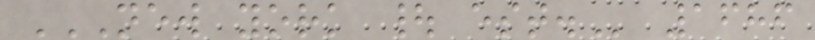NEW YORK | EST. 1686
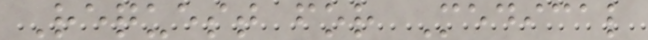Request for Medical
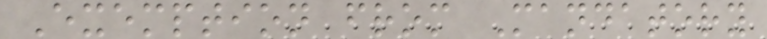Exemption from Mandatory
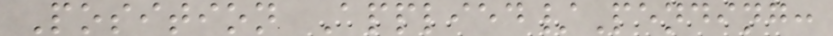Position Applied/Pending:
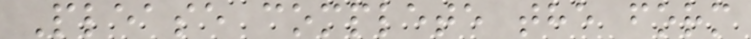Please complete the form
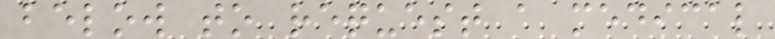below to request a medical
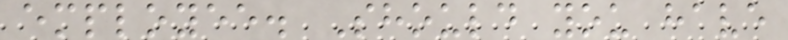employee. Should you have
